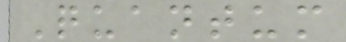Quantum
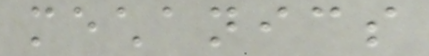mechanics
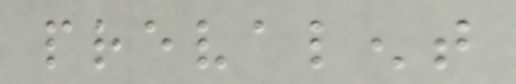prevalent
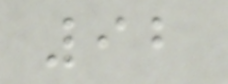92
